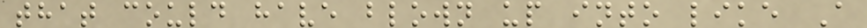that could have blown up into like A
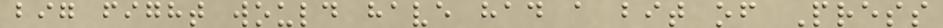big fight would have had a bit of Press
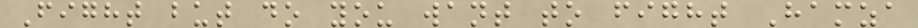Fight but do you want to fight Hamza
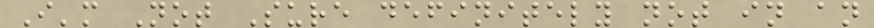I'm Not Sure definitely not in an
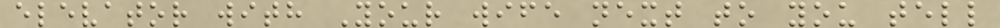elevator with Your wife next to you tell
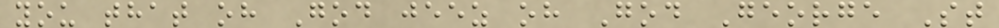you that oh God jeez oh God George St
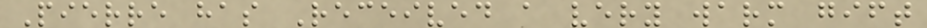Pierre has Received a very warm gift
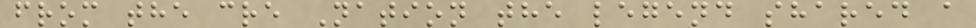from the cre Nation the legend shared a
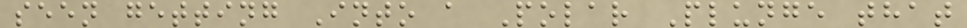seen getting Into a Polar Plunge that
